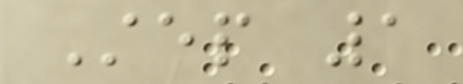Step 1
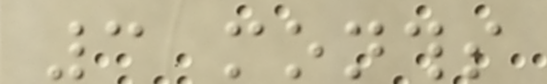3 months
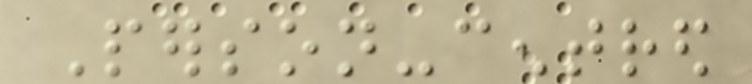Person-centred
